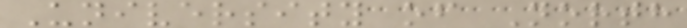University of North
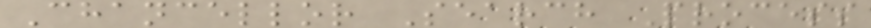Chancellor Search Process
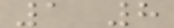1 8
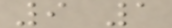9 1
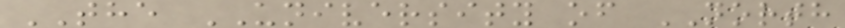THE UNIVERSITY of NORTH
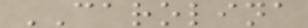CAROLINA
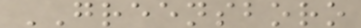GREENSBORO
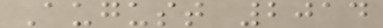August 2014
